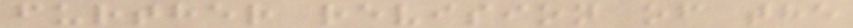further revision of the
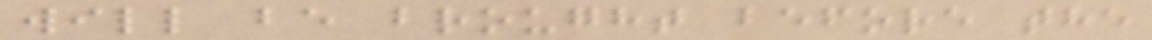will be brought before the
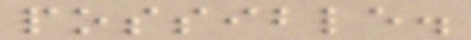possible.
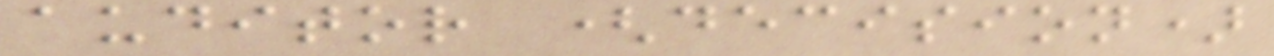auditor (decision)
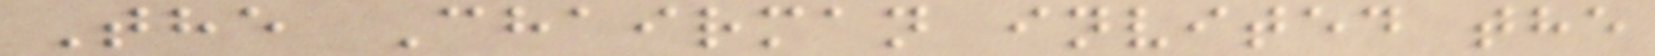The Chairman invited the
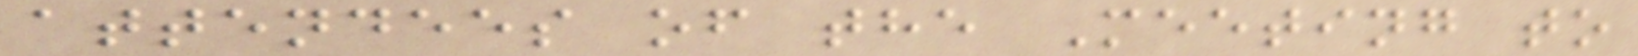attendees of the Meeting to
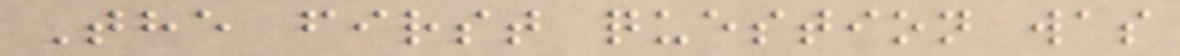The first question was
